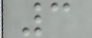3
